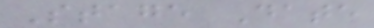Stage Date
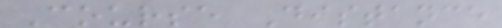Course Distance
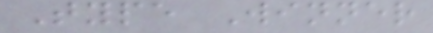Type Winner
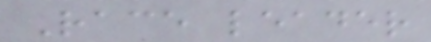Race leader
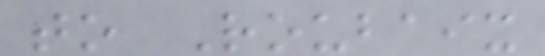to Roubaix
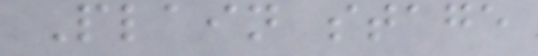Plain stage
